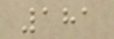181
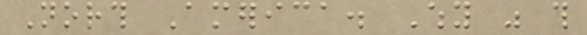North America. Why was this
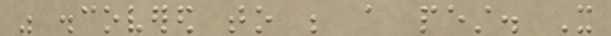was discovered to be a pest. It
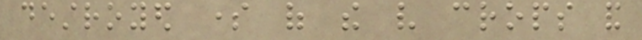destroyed some of the very crops and
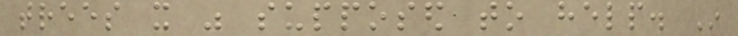trees it was supposed to help. In
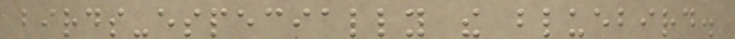birds-especially the bluebird.
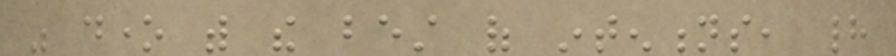was done with the best of intentions, had
